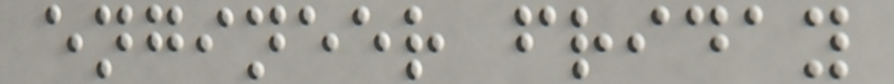engineer friday
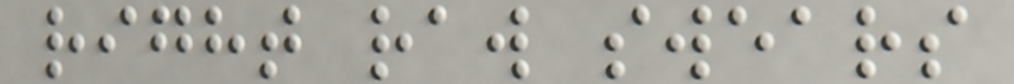right raw swears
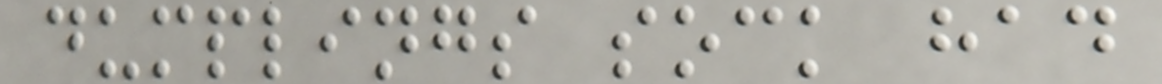dumplings sock had
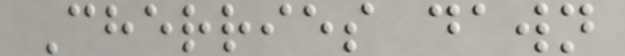Cherries dawn
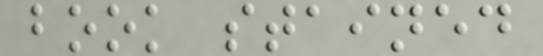book stained
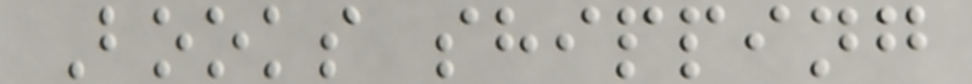Books shipping
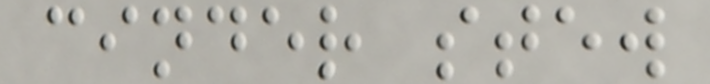cinder stew
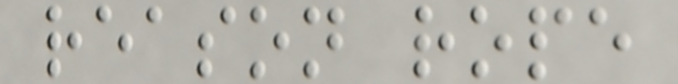reason rope
